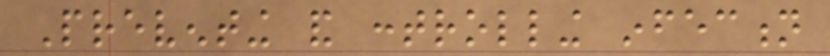Preventing and controlling infection
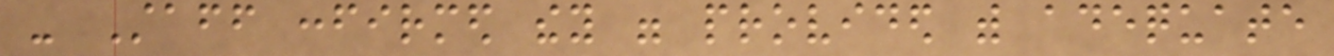- Staff confirmed they were provided with adequate
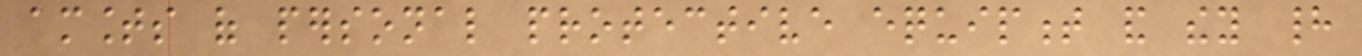amounts of personal protective equipment and they had
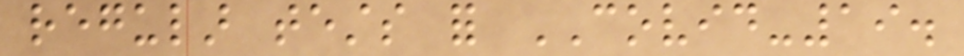regular tests for COVID-19.
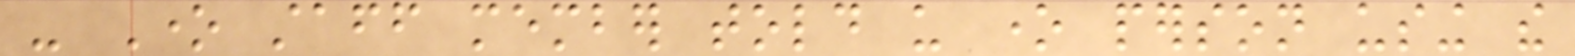- One staff member told us one person using the
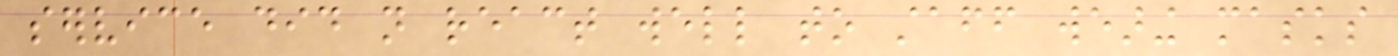service did not react well to staff wearing masks
